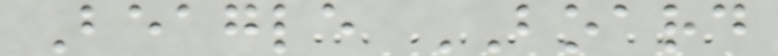Beagle BOARD
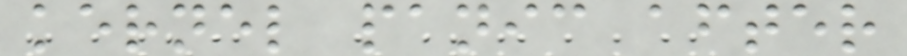kernel panic after
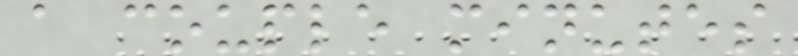a couple minutes
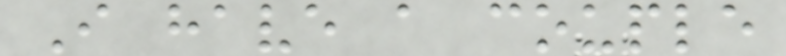I have a couple
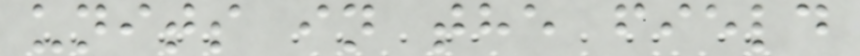units in the field
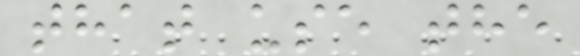that use the
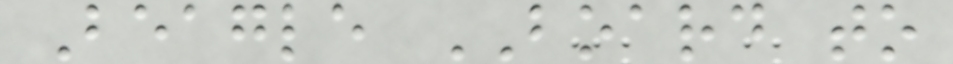Beagle BOARD to
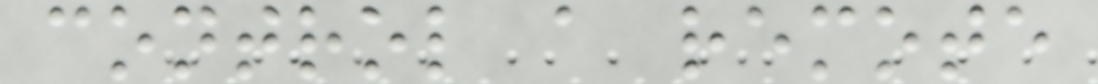control a remote
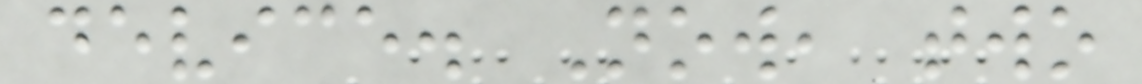device. Now, two
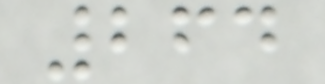264
